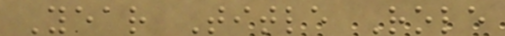Year Title Role
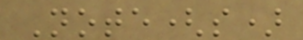Note(s)
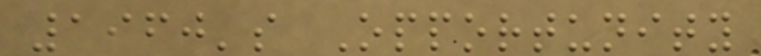1960's Opportunity
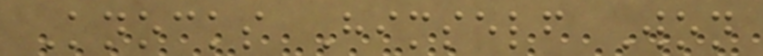Knocks Himself Won
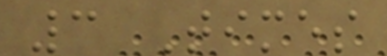3 Times
